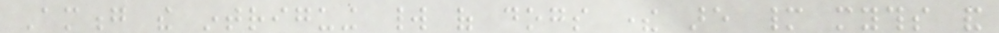Among the intriguing world of dogs there are many myths and
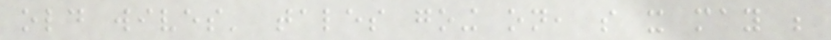old wives' tales going on, so it may be
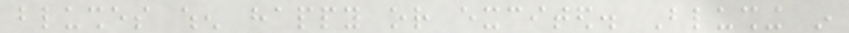blushes when happy or excited. Blushing in
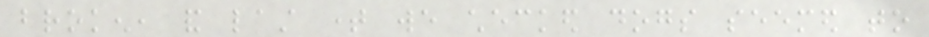broken, and last time we checked dogs seemed to
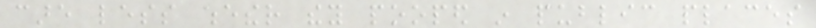care less whether they pooped in public places
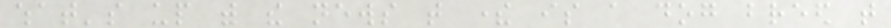what's up with the news that there is a dog breed that
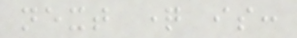next question is:
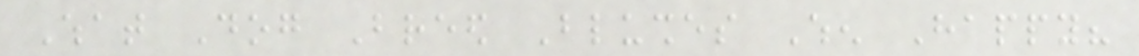What Dog Breed Blushes When Happy?
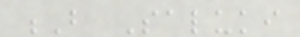B Saluki
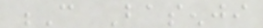C Basenji
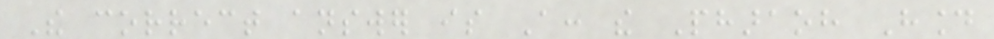The correct answer is A: the Pharaoh Hound
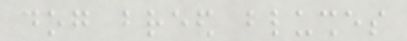dog breed blushes
